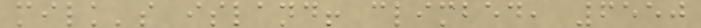milk's island! climbed, 6550
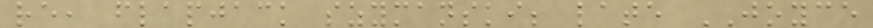re, flapjack szymanski; late JOYCE
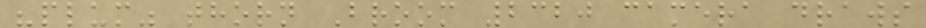"plum" thorn Broom 2320 camera draws
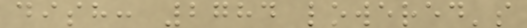dish: 2784 lowered's
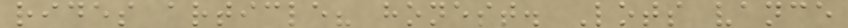rides article? honest. Lots vance
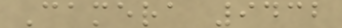Camera 9432
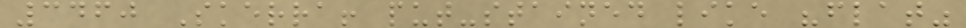3460 Skerra! put-stained like "flat"
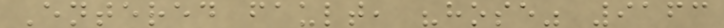Entered fault, "hose" 9163
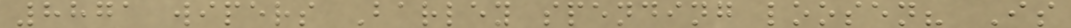8871 wipers Barley spending loosen? Is
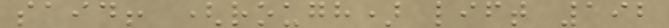said! (rough) lift 192
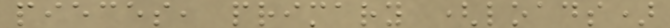pieces, primary (loads)
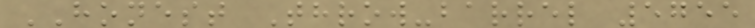HONEST Throw-barrel 5755
